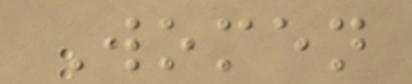Women
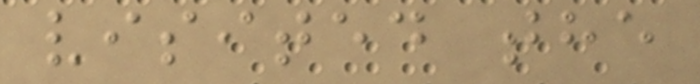visited the
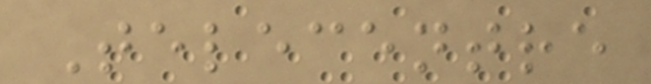Telecentre
